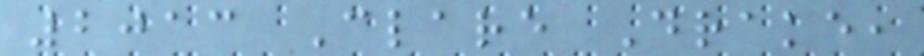2013 Clare Drake,
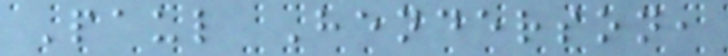Paul Henderson,
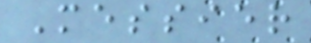Messier
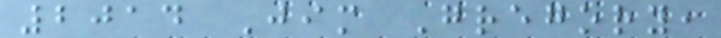2014 Jim Gregory,
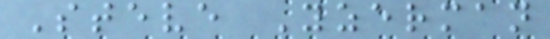Steve Yzerman
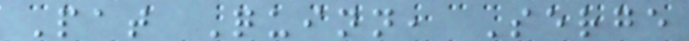Pat Quinn, Serge
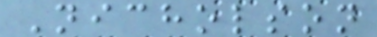Nicholson
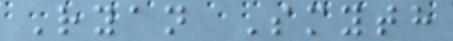Ryan Smyth
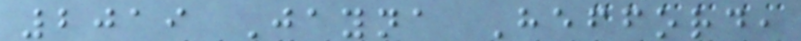2019 Jayna Hefford,
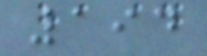194
